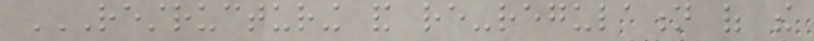RESTRUCTURING AND RE-REGULATION OF THE
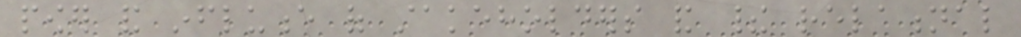power and influence of stakeholders and their relational
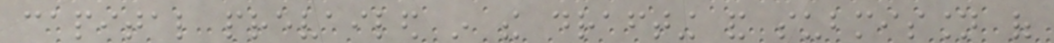capital prevailed in the drafting and submission of
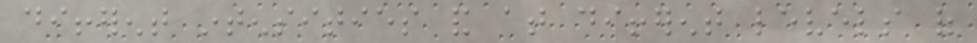different intensities and at different levels of
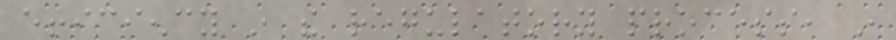efficiency in the regulatory process, in
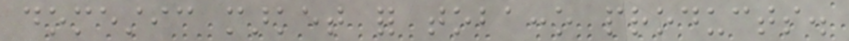domestic market for tobacco products.
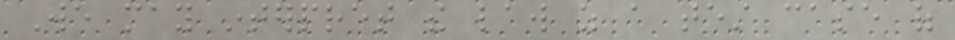We may interpret the law as a test case of
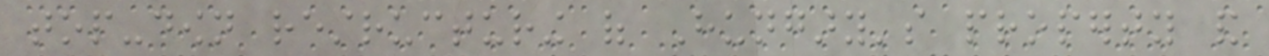top-down restructuring of Hungary's property and
